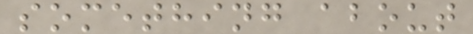something about
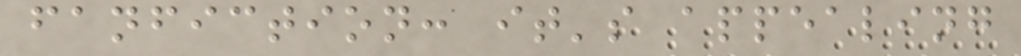fanfiction: it's appealing
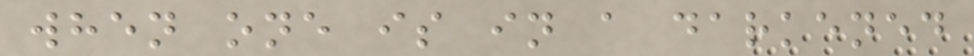when one is in a darkened
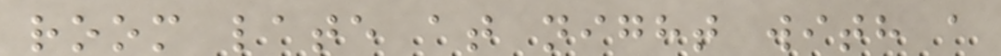room late at night with a
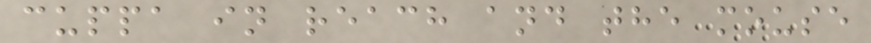cuppa in reach and the mouse
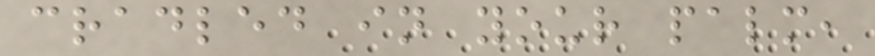cradled in your palm,
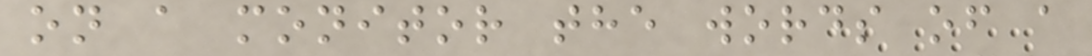on a monitor the words of a
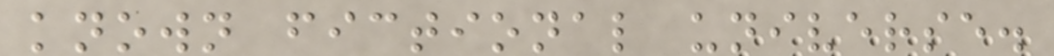known fictional universe.
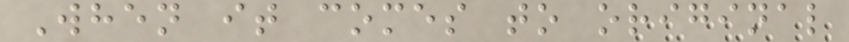When it comes to original
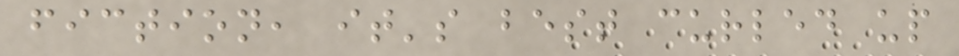fiction, it's best curled up
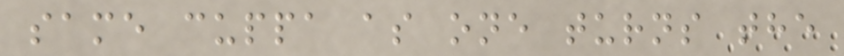same cuppa as one turns the
